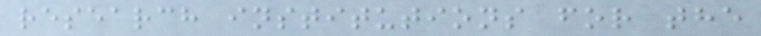research institutions for the
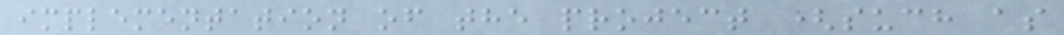implementation of the project (such as
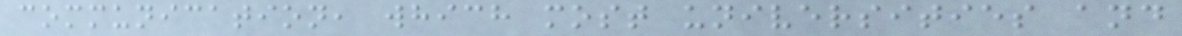communication, which most universities and
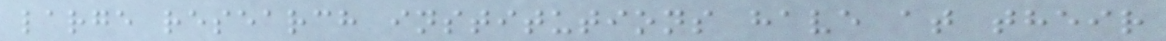large research institutions have at their
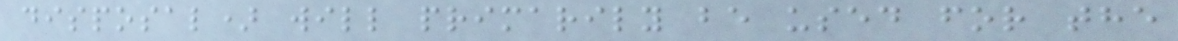disposal) will primarily be used for the
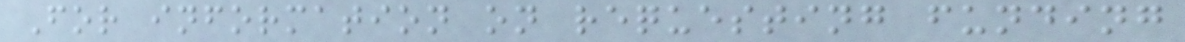For information on requesting funding
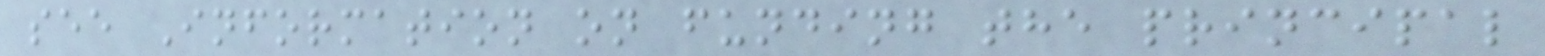see Information on funding the principal
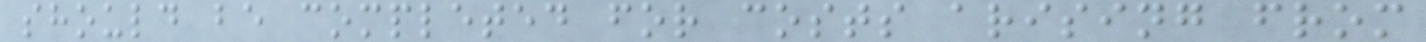should be completed for costs arising from
